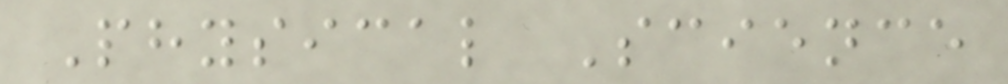Physical Science
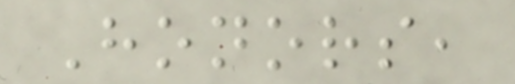Honors,
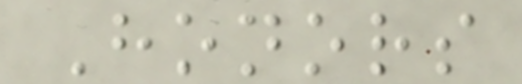Honors
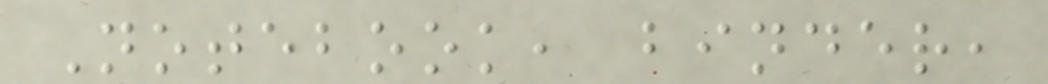Notebook, binder,
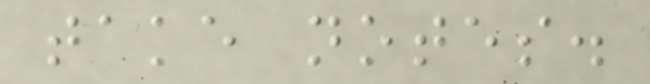take notes.
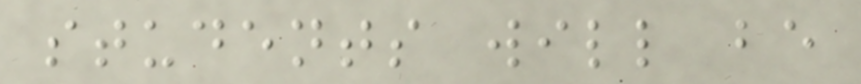students will be
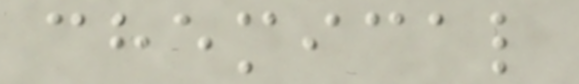chemical
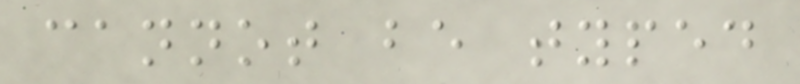cannot be typed
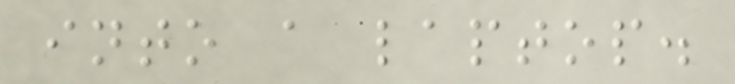into a laptop.
